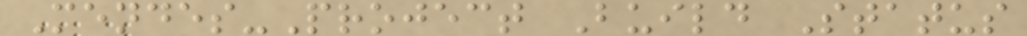Mendes-Project Build Status
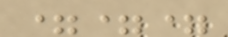===
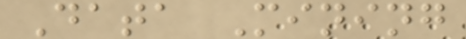Data Mining
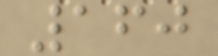160
